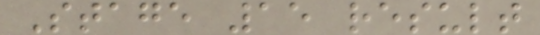Stage 15 result
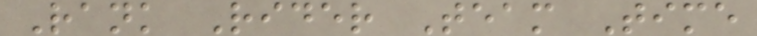Rank Rider Team Time
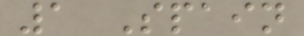1 Spain
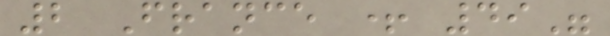2 France + 49"
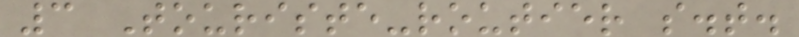3 Touriste-routier s.t.
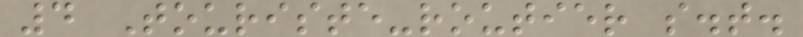4 Touriste-routier s.t.
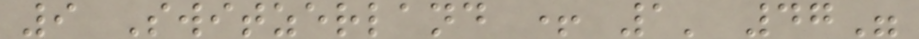9 Switzerland + 1' 47"
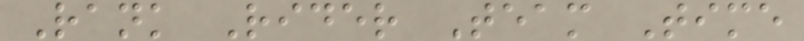Rank Rider Team Time
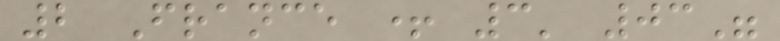2 France + 3' 03"
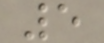5
